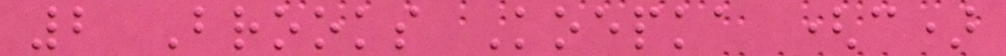2 Brooks Koepka (c)
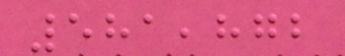581,872
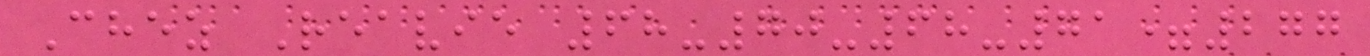Chez Reavie 68-70-68-71=277
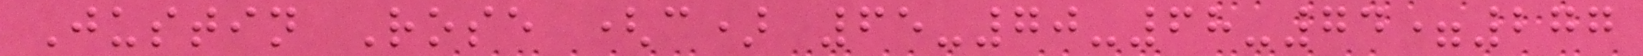Justin Rose (c) 65-70-68-74=277
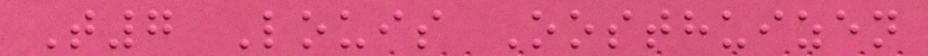T7 Louis Oosthuizen
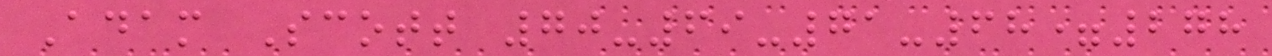Adam Scott 70-69-71-68=278
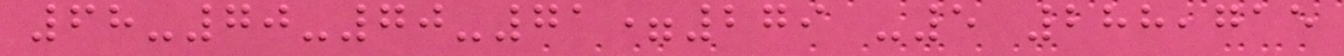68-70-70-71=279 -5 288,715
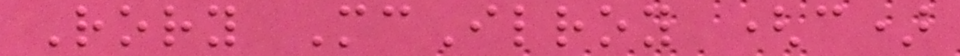Rory McIlroy (c)
